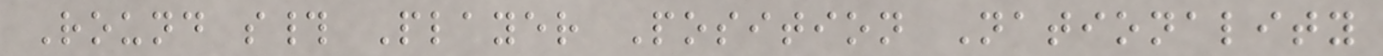Round s# Player Position Nationality
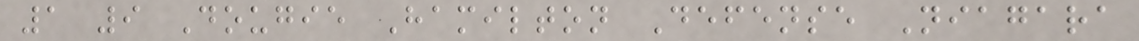1 9 Dougie Hamilton Defense Niagara
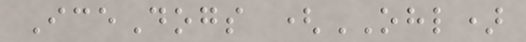IceDogs (OHL)
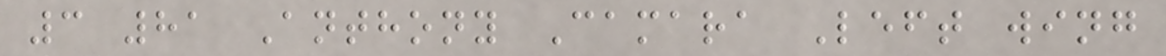3 81 Anthony Camara Left wing
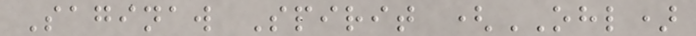Saginaw Spirit (OHL)
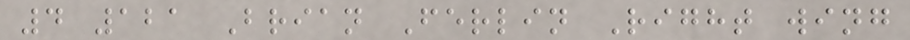4 121 Brian Ferlin Right wing
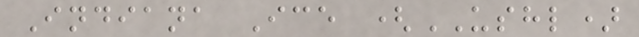Indiana Ice (USHL)
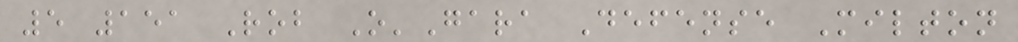5 151 Rob O'Gara Defense Milton
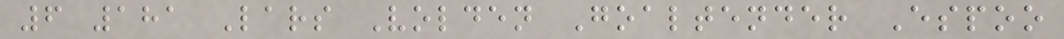6 181 Lars Volden Goaltender Espoo
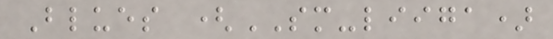Blues (SM-liiga)
